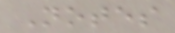Notes
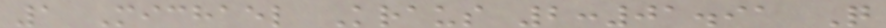1 Michael Kraus 2:01.91 Q
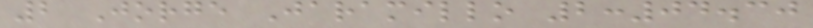2 Jorge Jaramillo 2:04.30
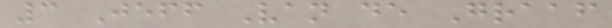3 Jeff Van de Graaf
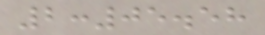2:05.58
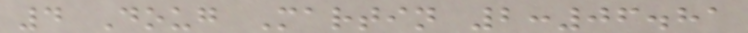4 Doug Martin 2:06.81
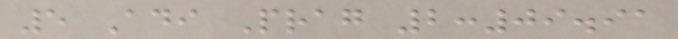5 Adi Prag 2:09.91
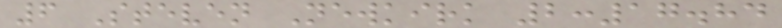6 Steven Newkirk 2:17.84
